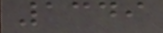1349
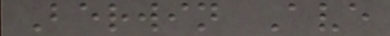Berwin Ave
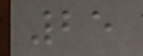25
